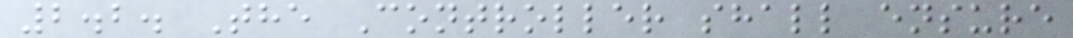2.2. The Controller shall ensure
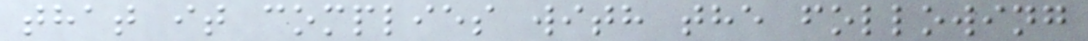that it complies with the following
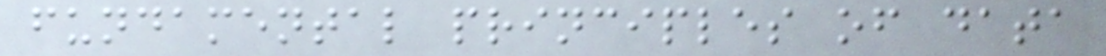fundamental principles of data
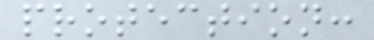protection:
